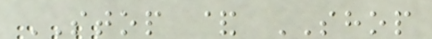STOP & SHOP
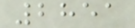2851
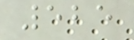525
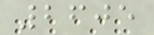2605
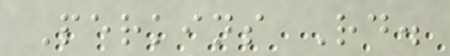Perkins Rd.
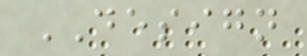DESIGN
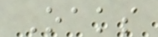Oaks
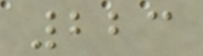223
